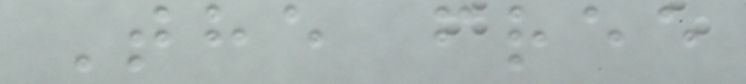The free
